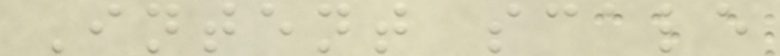Intent scale
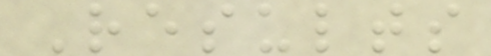Results
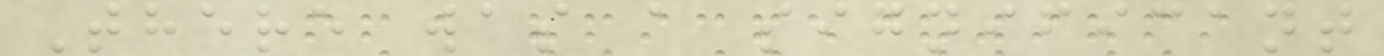There was a significant
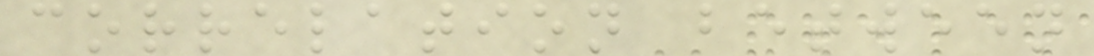correlation between
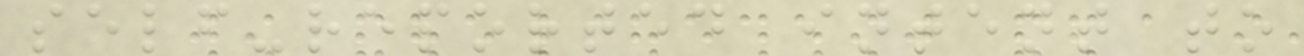self-reported intent to
